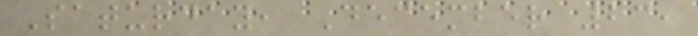Saturday, December 23,
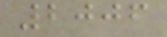2006
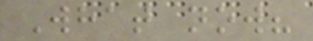What now?
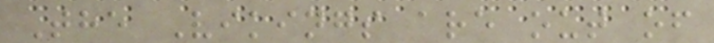The Vikings are out of
